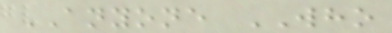ANYONE WHO
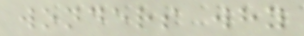wonders why
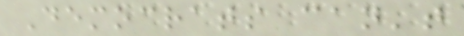Democrats can't
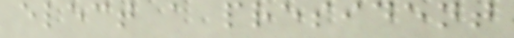elect a president
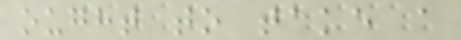ought to take a
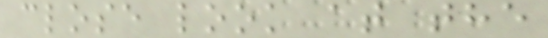close look at the
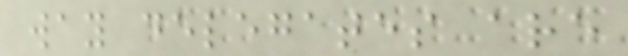way delegates are
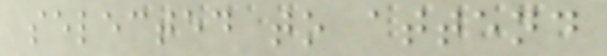selected to attend
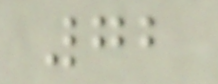72
